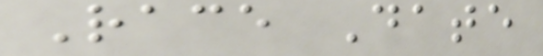Race Date
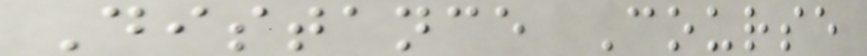Distance Course
